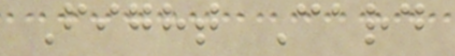Fight Card
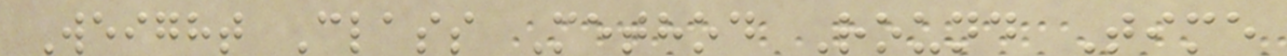Weight Class Method Round Time
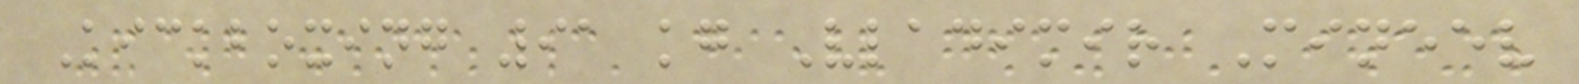Kickboxing 91 kg Vladimir Mineev
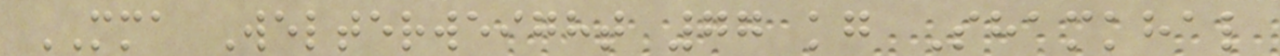MMA Welterweight 77 kg Shamkhal
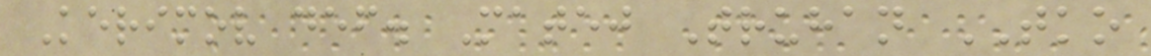Kerimov def. Matej Truhan TKO
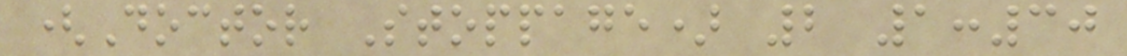(Doctor Stoppage) 2 1:30
